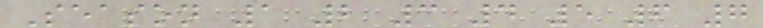Season 1 2 3 4 5 6 7
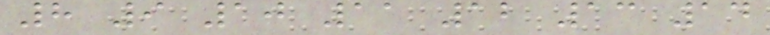8 9 10 11 12 13 14
